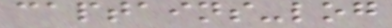captains-log
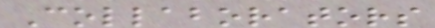Collaborators
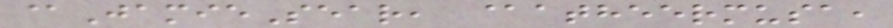@JamieSear, @atheermusa,
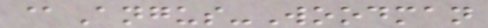@Angus-Woodman
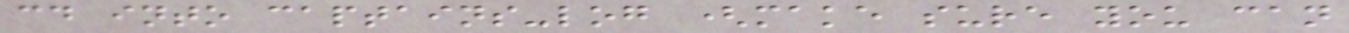cd into captains-log (make sure you can
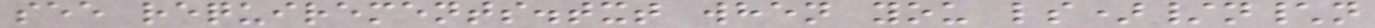see requirements.txt when you ls)/n\n
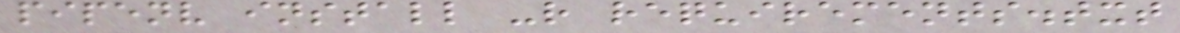pipenv install -r requirements.txt
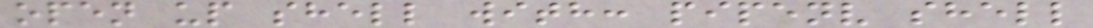open up shell with: pipenv shell
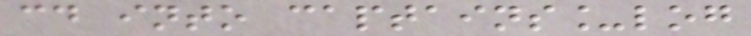cd into captains_log
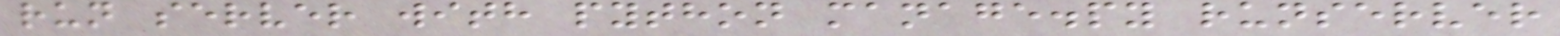run server with python manage.py runserver
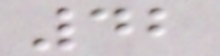42
